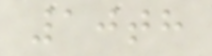10th
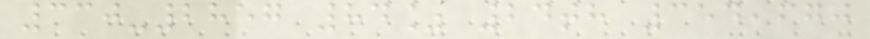330-2857 84% 24th 354,670
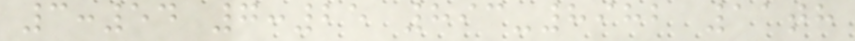3:54 7:25 893-8982 11th
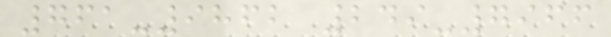761-9862 249-7966
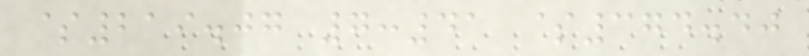$219.07 7:41 $374.40
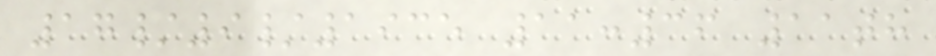17/9/1935 11:36 11th
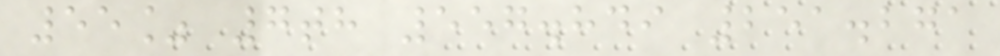55% 7th 557.849 251.271
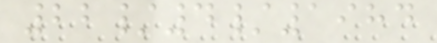22/4/1984
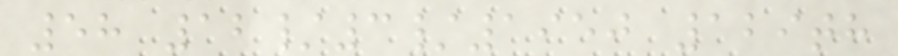58 12/3/1950 129th
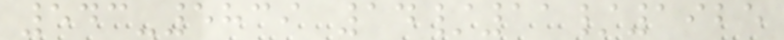543-5839 14/11/1925
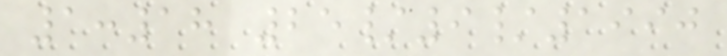1:18 25/9/1990
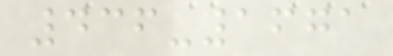436-1671
